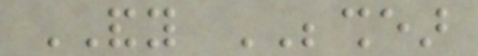ANDY BESHEAR
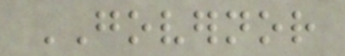GOVERNOR
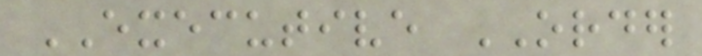EXECUTIVE ORDER
